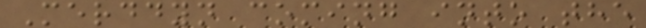Merddyn coming into the
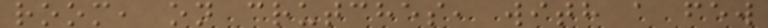room, on crutches, with a few
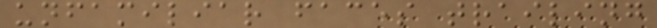unfamiliar faces trailing
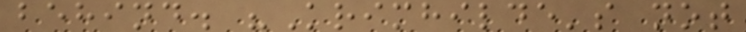behind. "Krimhilde's not
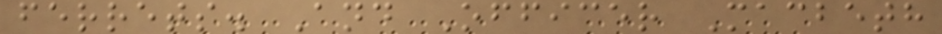ferrets. And Officer Macbeth
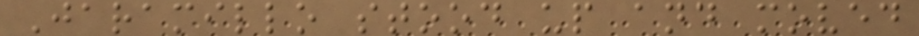Jaramillo stood up and moved
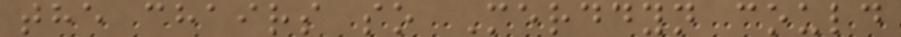the chairs so Merddyn could
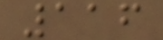116
